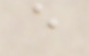e
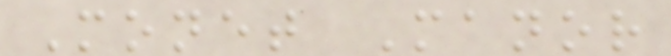Monet Manor
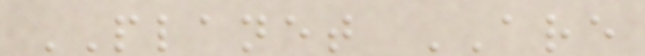PLANET ARE
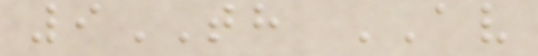9TH AV
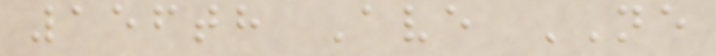156th Ave NE
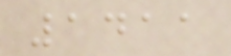1411
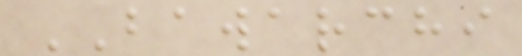BAWARCHI
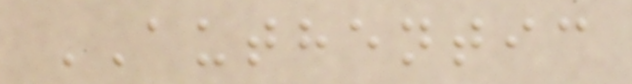AUTHENTIC
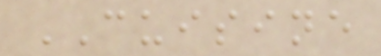CUISINE
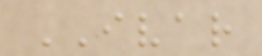IVAR
